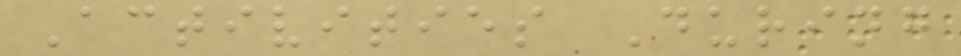Activities During
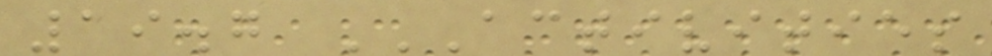19.7 ACTIVITIES
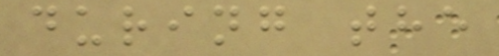during the
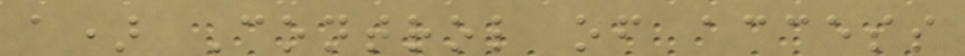a) Control of access
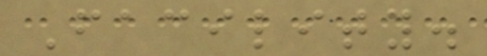Facility.
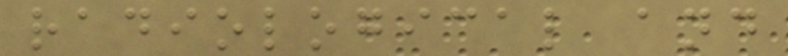radiological and
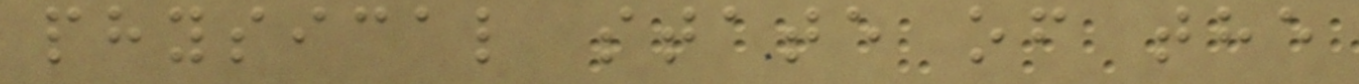physical state of the
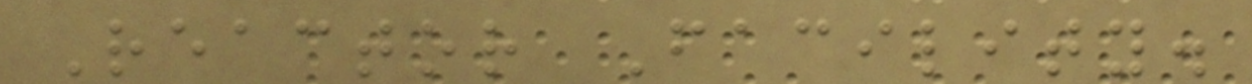Reactor Facility.
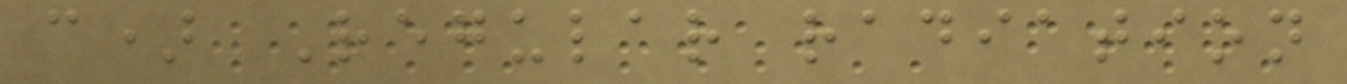c) Regular radiation
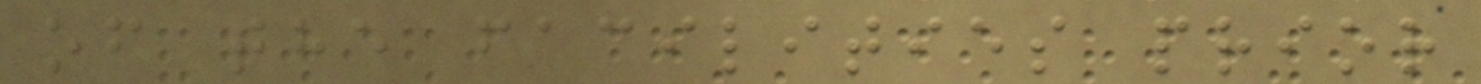of the facilities prior
